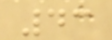43
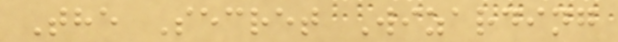The Secret Wizarding
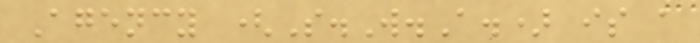Agency (S.W.A.) is a
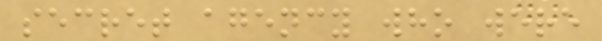secret agency who were
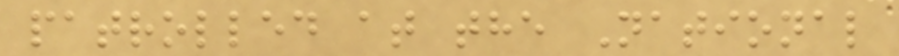patrolled at the National
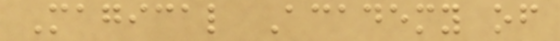Magical Academy of
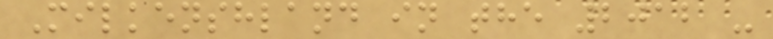Milkenshland in the 2012 -
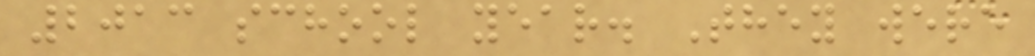2013 school year. They were
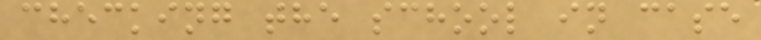checking the school in case
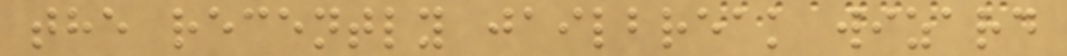the recently jailbreak wizard
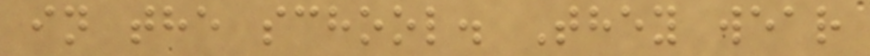in the school. They wear
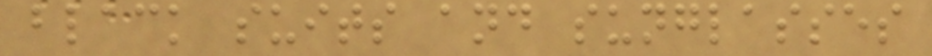black suits and sunglasses
